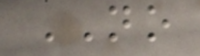NO
